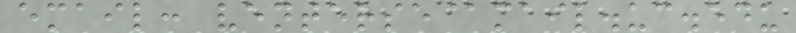email: venterse@mail.uc.edu
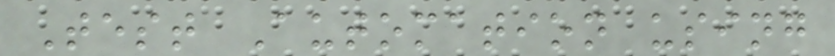Test Automation using
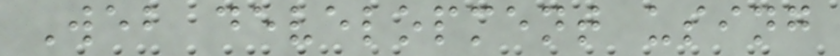Web development using
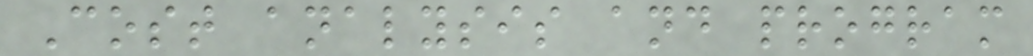Cost analysis and program
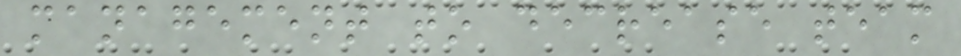management to decrease team
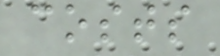costs
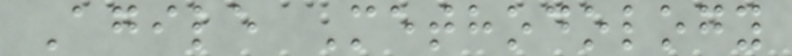Agile Methodology
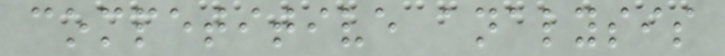competitive analysis
